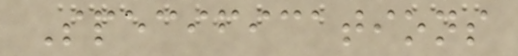Specifications
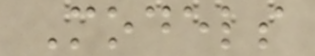Models
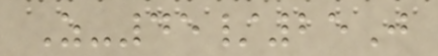Z-45/25J
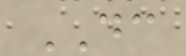DC
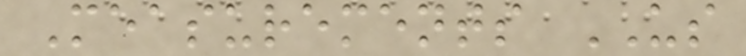Measurements US
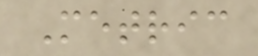Metric
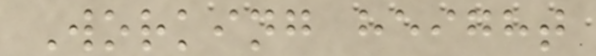Working height
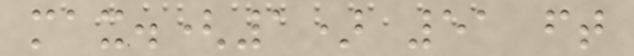max.(1) 51 ft
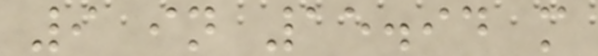9 in 15.94 m
